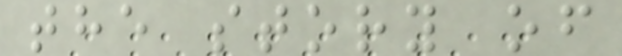the story of
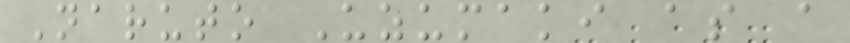Naruto Uzumaki as a
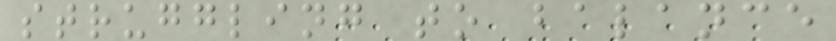struggling to balance
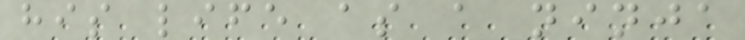his life as a ninja
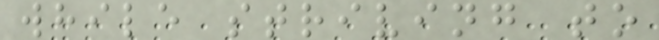while striving to
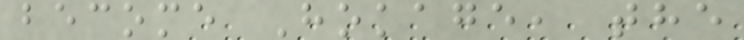become Hokage, the
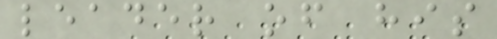leader of his
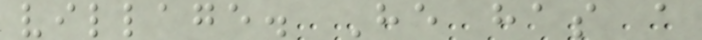village. He has a
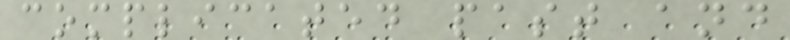complicated past and
